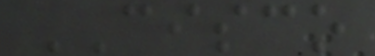CISCO
